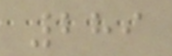289
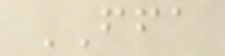FFA
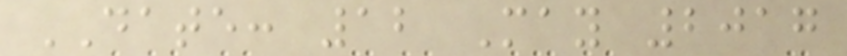DATE: 12 May 2017
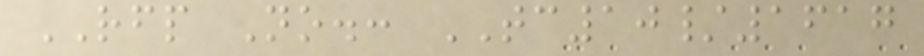RFP No.: TC10/1617
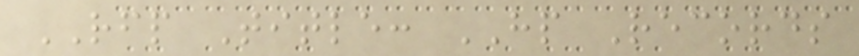RFP Title: HP Records
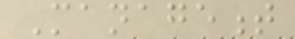Management
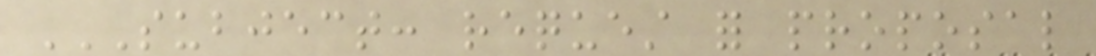SUBJECT: REQUEST FOR PROPOSAL
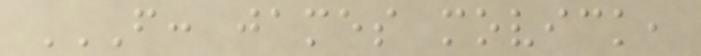FROM: JAMES MOVICK,
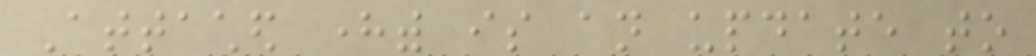Attached herewith is an update to
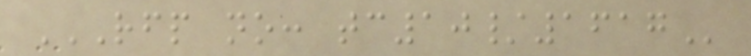RFP NO: TC10/1617
